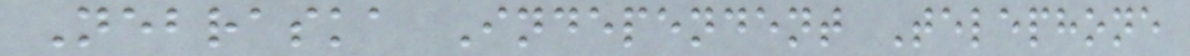Nebraska Independent Telephone
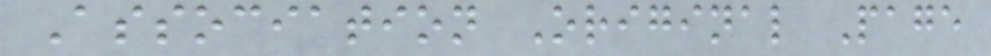Association Original Page
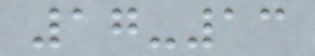17-13
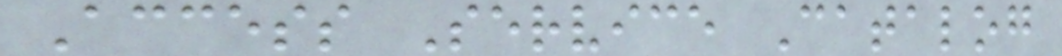Access Service Catalog
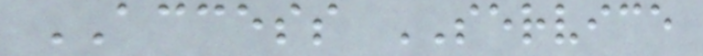ACCESS SERVICE
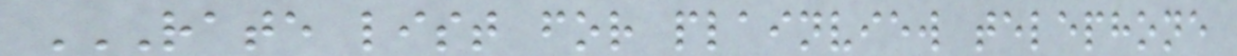RATE LIST FOR PLAINVIEW TELEPHONE
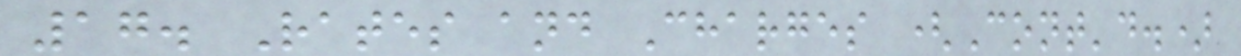17. Rates and Charges (Cont'd.)
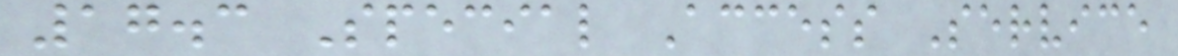17.3 Special Access Service
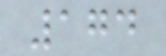174
